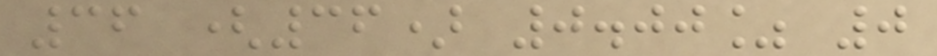36 (36) 0.00% 0
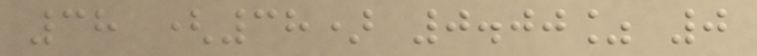38 (38) 0.00% 0
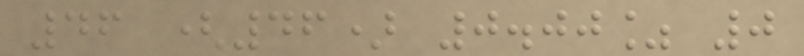46 (46) 0.00% 0
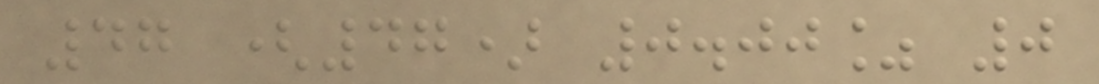47 (47) 0.00% 0
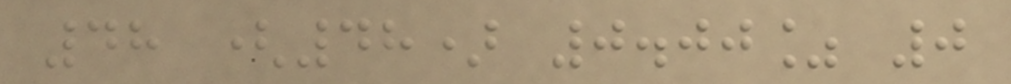48 (48) 0.00% 0
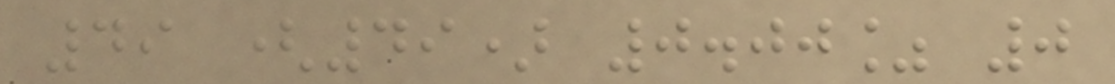49 (49) 0.00% 0
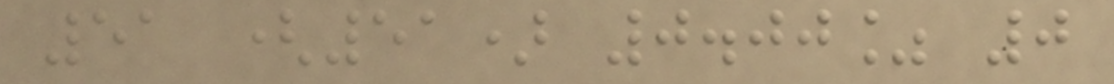51 (51) 0.00% 0
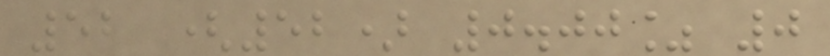52 (52) 0.00% 0
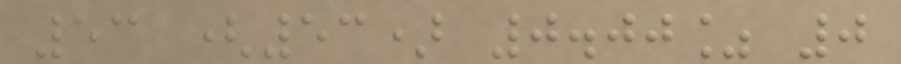53 (53) 0.00% 0
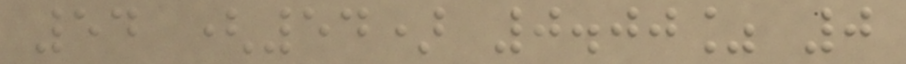54 (54) 0.00% 0
